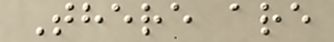There are
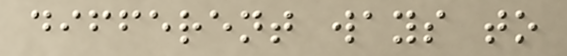different ways to
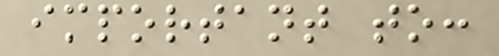important to:
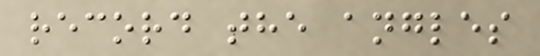record the angles
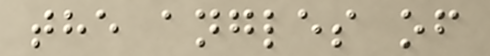the angles of
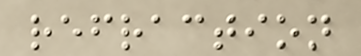refraction
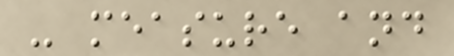- measure and
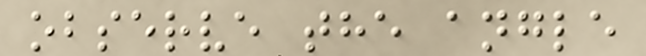observe the angle
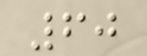60
